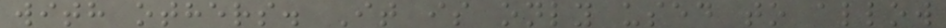with others. It is only used to allow
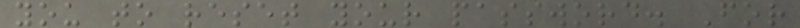you to reset your password. For
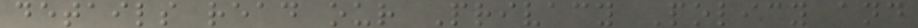details read our Privacy Policy and
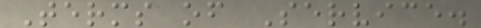Terms of Service.
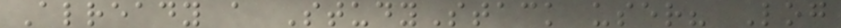Already a StudyStack user? Log
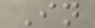In
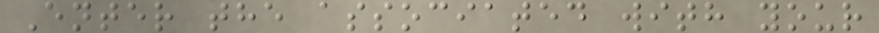Enter the associated with your
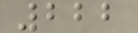222
